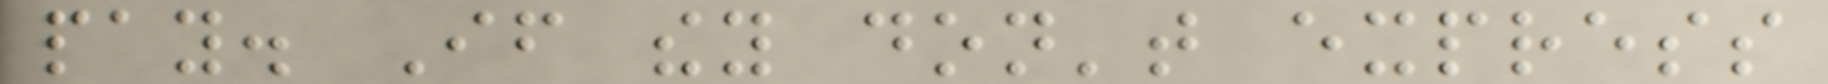pay. If they don't express
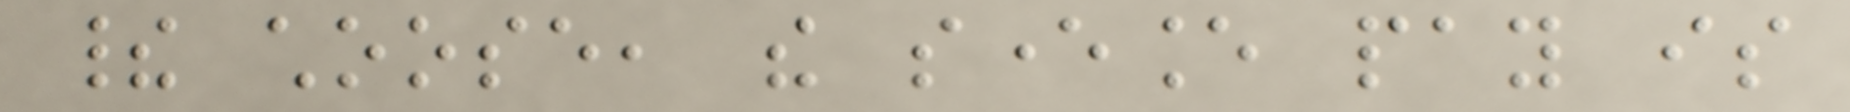their choose, the severance pay is
